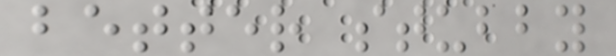better stubby
